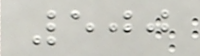500
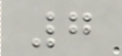7
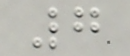7
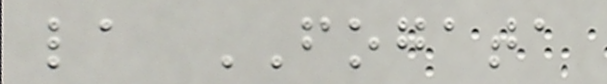la FOGATA
